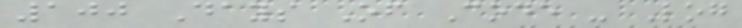100 Days Of Code - Log
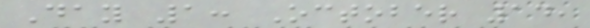Day 1: October 14,
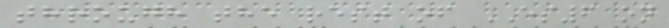through the rest of ES6 on
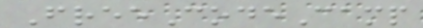FreeCodeCamp
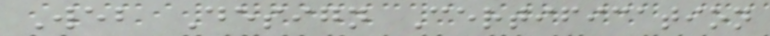Web Design Certification
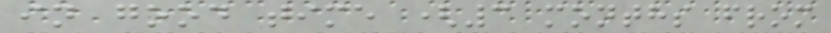in good time (3 months from
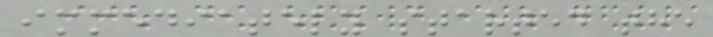immediately started the
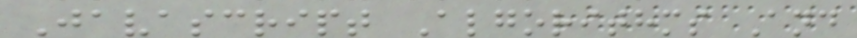Javascript Algorithms And
